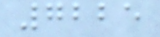7225
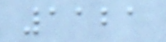1121
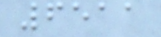6511
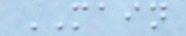MAIN
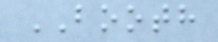BOOTH
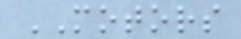MOTORS
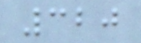320
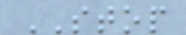STOP
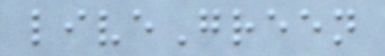liveGreen
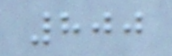800
